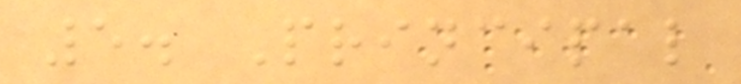5. Principal
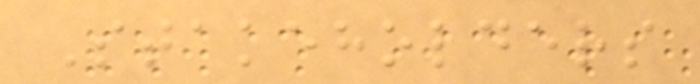Stakeholders
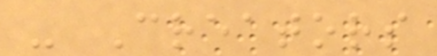- Creators
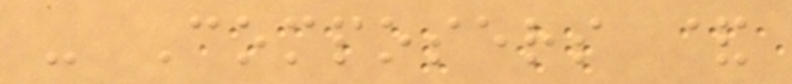- Composers &
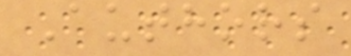Authors
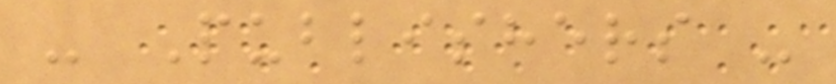- Publishers -
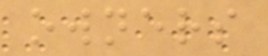owners
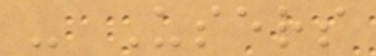- Users
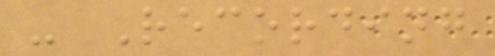- Recording
